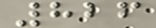826
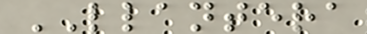LLANTERA
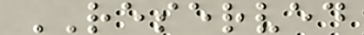RESERVED
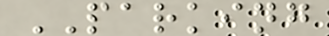PARKING
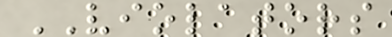VIOLATORS
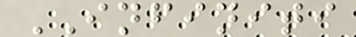INFINITI
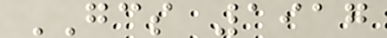GCS 1917
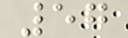57
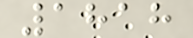1818
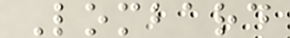Lombard
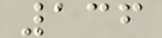136
